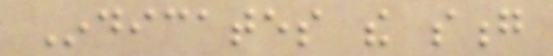Indicates the song
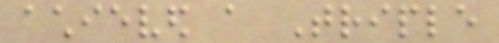achieved a Triple
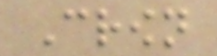Crown
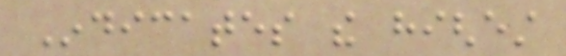Indicates the highest
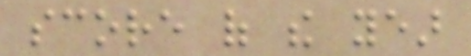score of the year
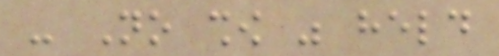- No show was held
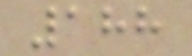188
